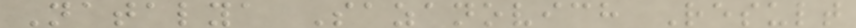Natalya Sazanovich Result
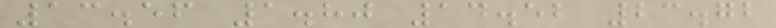13.56 1.80 14.52 23.72
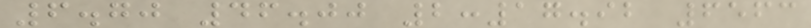6.70 46.00 2:17.92 6563
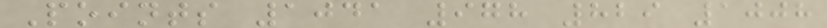Points 1041 978 829 1008
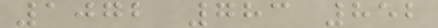1072 783 852
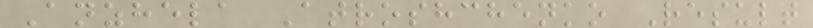Anzhela Atroshchenko Result
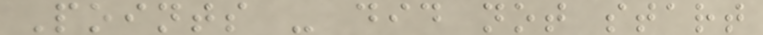Points - did not start
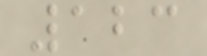123
